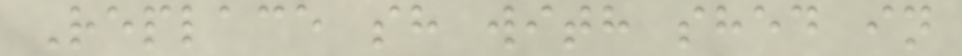Replace sh with shed in
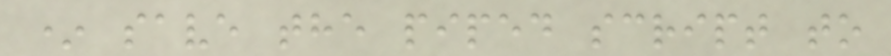* save the piped script to
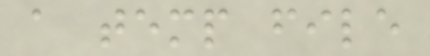a temp file
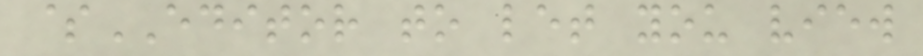$EDITOR to let you view
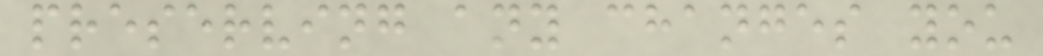preserving any changes you
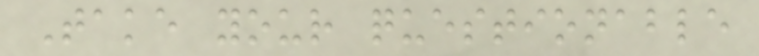Take your questionable
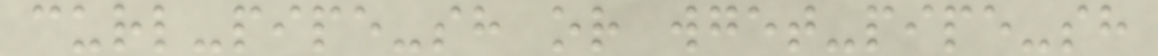curl-pipe-sh or wget-pipe-sh
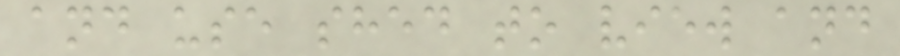and use shed to view and
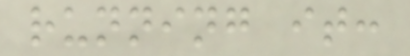running it:
